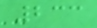233
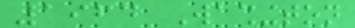1964 Washington
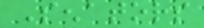Senators
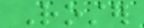Roster
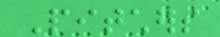Pitchers
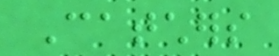Catchers
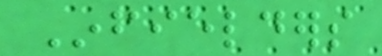Infielders
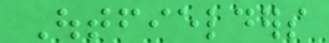Outfielders
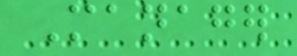Manager
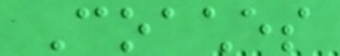Coaches
